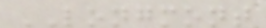LONGMONT
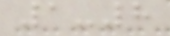1-8
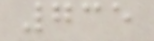735
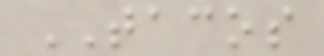TACOS
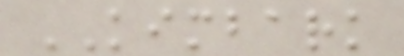KIMBARK
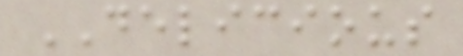DELICIOUS
